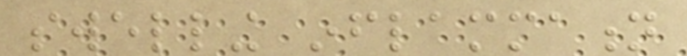swelling inflammation
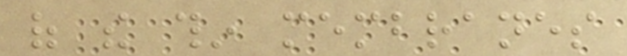of the thin membranes
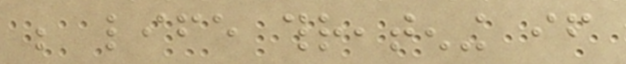be life threatening if
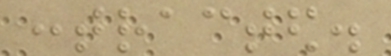contracted.
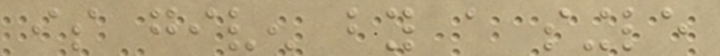is given by a single
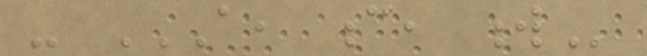- A, C, W
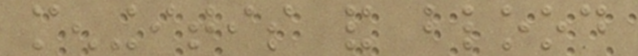meningitis and blood
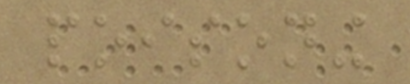poisoning
